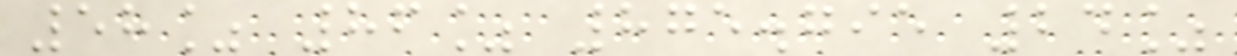58% 86% 875.795 24%
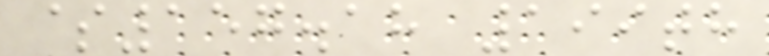$157.18 199th
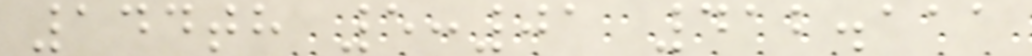144th 5:01 412.111
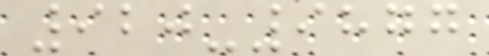920-9877
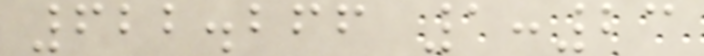622.266 1:23
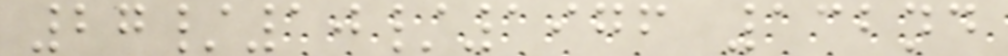27/10/1976 132nd
